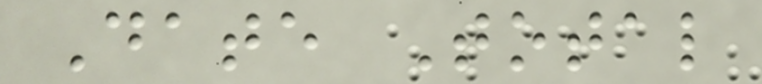Date Total
